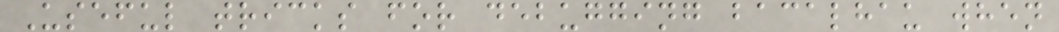Useful tricks for debugging bacalhau when
